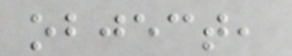object,
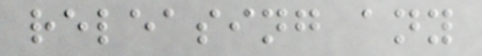releasing any
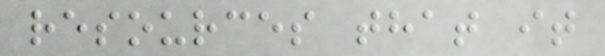resources that it
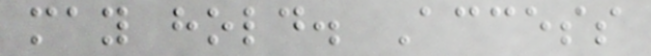may hold. Access
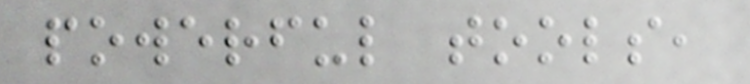powerful tools,
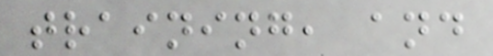training, and
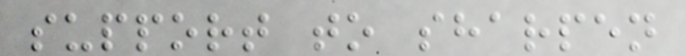support to sharpen
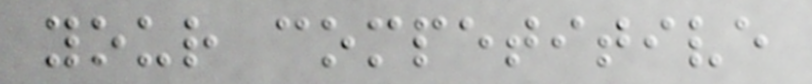your competitive
